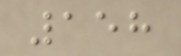158
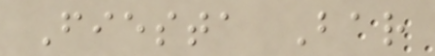Fiesta Bar
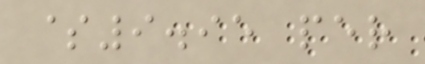$9.95 per
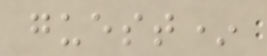guest*
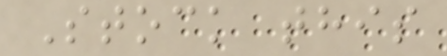Stock this
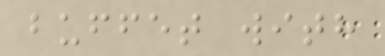buffet with
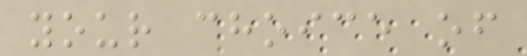your choice of
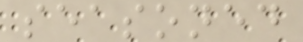seasoned
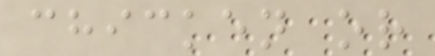chicken or
